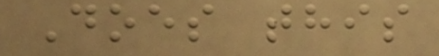Does this
